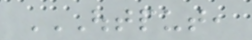OUTPUT,
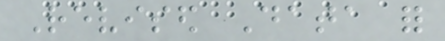Revised Data for
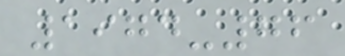1974-76
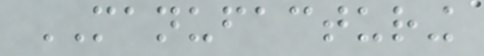MANUFACTURING
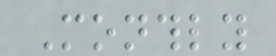Monthly
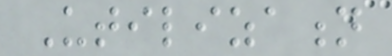Utilization
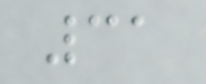31
